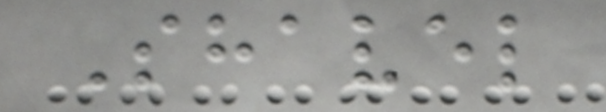Shavel
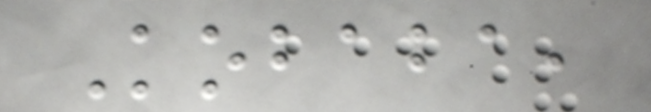Kobaba,
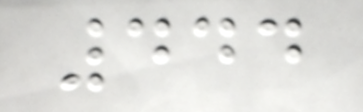444
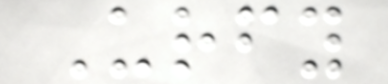Urfy
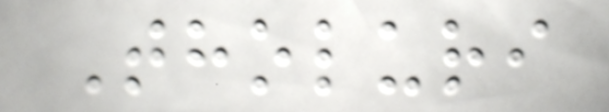Tholuri
